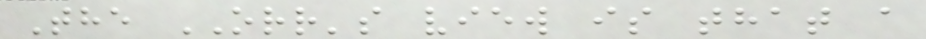The ORR's view is that a
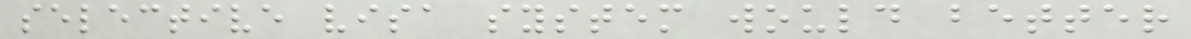selective visa system would better
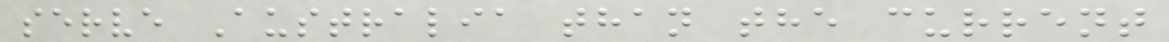serve Australia than the current
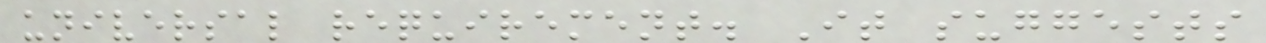universal requirement. It suggests
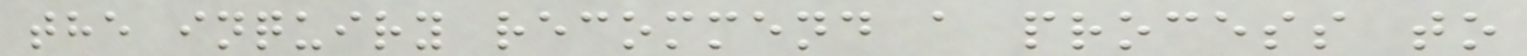the inquiry recommend a process to
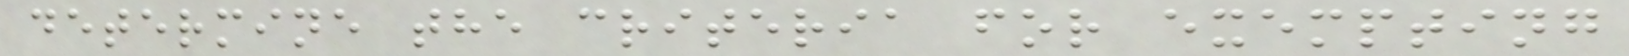determine the criteria for exempting
